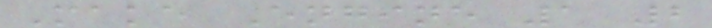Make Engine 1 2
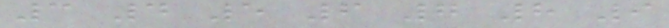3 4 5 6 7 8 9
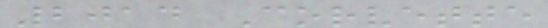2014 Corvette
